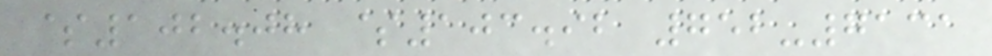$102.08 $103.92 752-7131
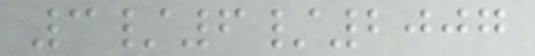3/6/2007
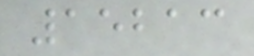15213
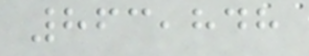863,848
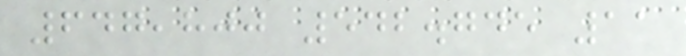647,800 542.745 11
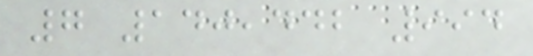7 140,442 994
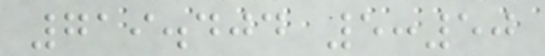719.404 5:50
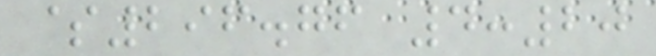$296.76 4:20
